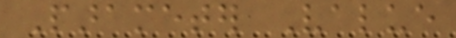Parameter Value
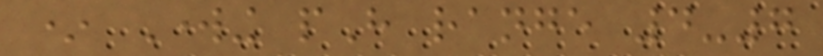* Working pH range 4-7
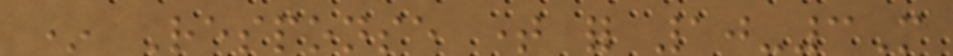* Response time for 10-3M
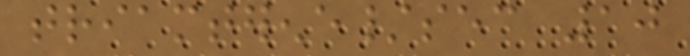triamterene/sec 10
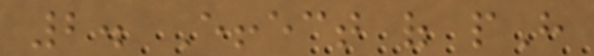2. Effect of pH
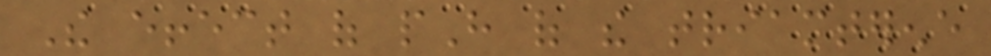The effect of pH of the triamterene
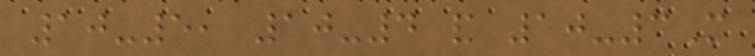10-5, 10-4 and 10-3M
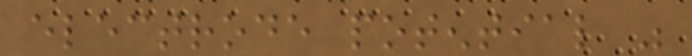electrode potential was
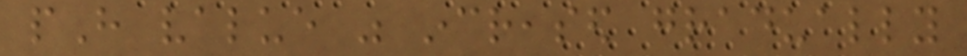pH value was increased gradually
